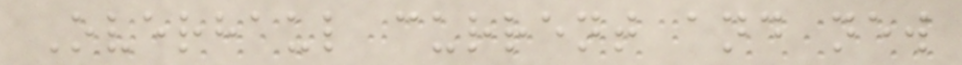Overhaul current and new
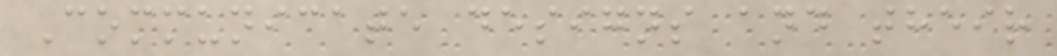Communicate designs and their
